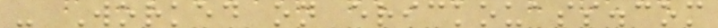- Worked on erickouass.com
